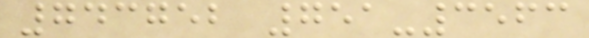743752 751-3563
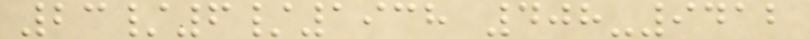23/6/1938 408-9412
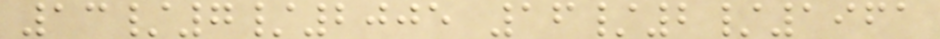13/7/2005 16/2/1961
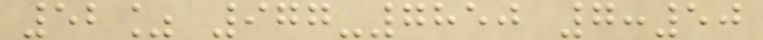52% 977-7850 7:50
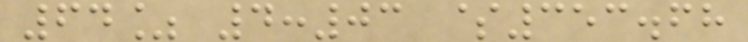64% 4:03 $353.68
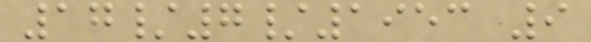17/7/1953 9
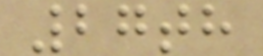27th
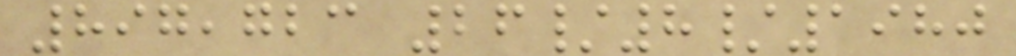897,723 26/8/1980
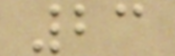23
